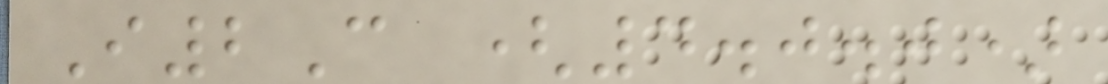I2C (4.0.0)
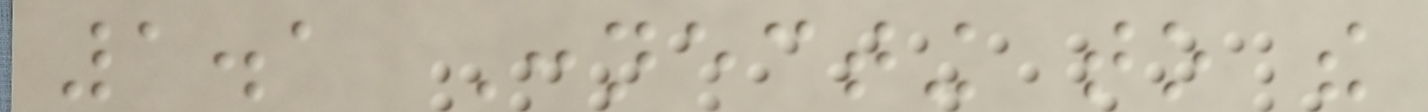1.1 Connecting to the
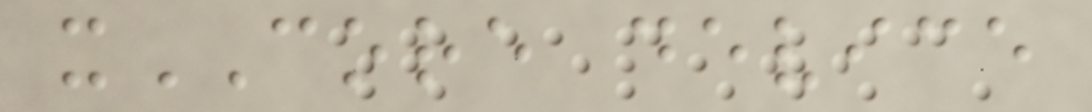xCORE device
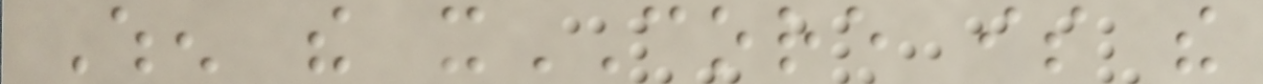When the xCORE is the
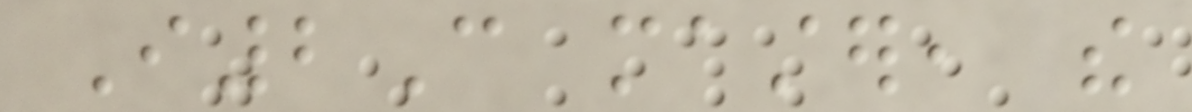I2C master, the
